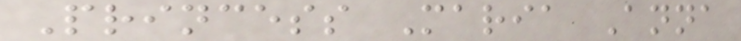Princess Maria Anna
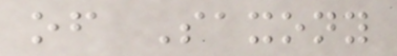of Saxony
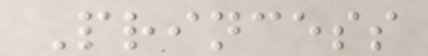Princess
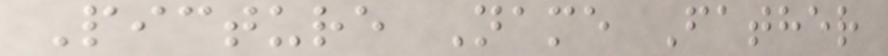Picture Name Father
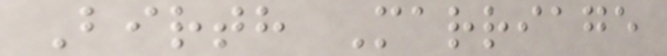Birth Marriage
